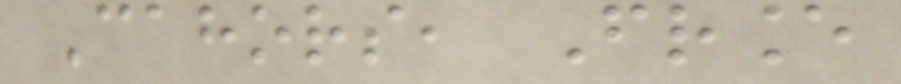Cahors, France
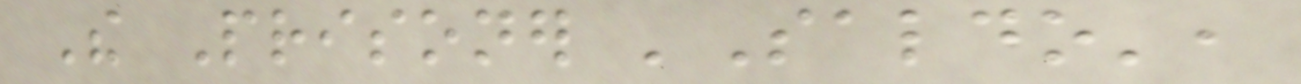The Prisoner 'Saldo',
